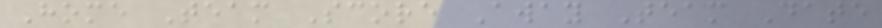Home Team Score Away Team Date
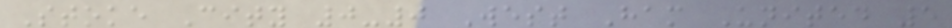Stoke City 0-0 West Ham United 5
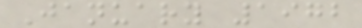January 1972
